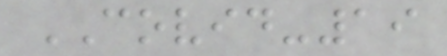COVID-19
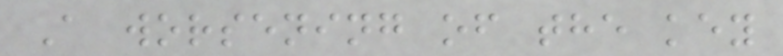A worsening of the key
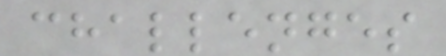challenges
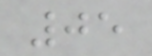05
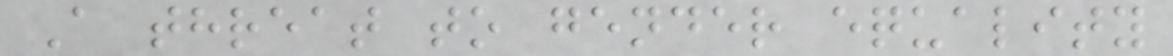A threat to gender equality
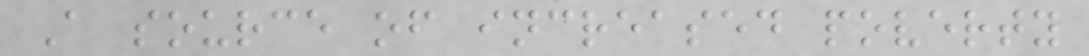A source of increased poverty
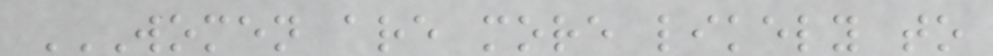WOMEN ARE MORE LIKELY TO
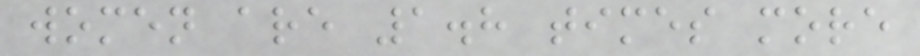women are 1.8 times more
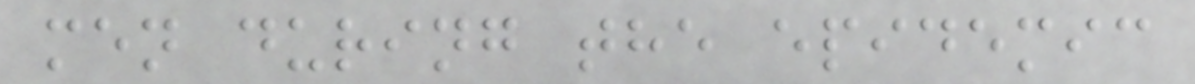men during the epidemic
